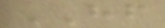HF
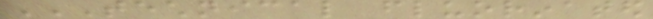TECHNICAL FLUORINATED
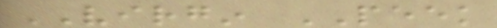VIRGIN PEEK
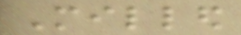Milled
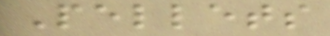Pellets
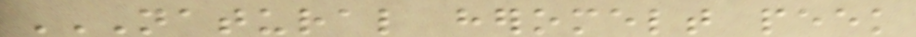NATURAL HEROMELT PEEK
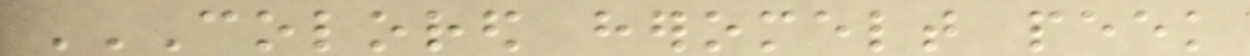COLORED HEROMELT PEEK
